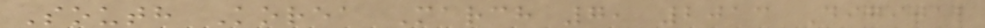South Korea March 7, 2013 Digital
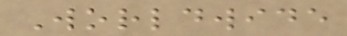Worldwide
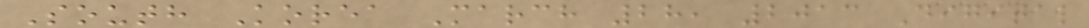South Korea March 28, 2013 Digital
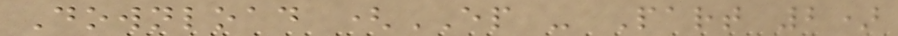Download (EP - Part 2)
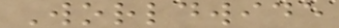Worldwide
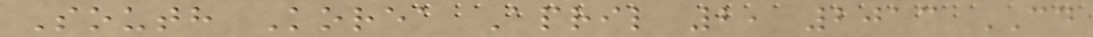South Korea April 2, 2013 CD
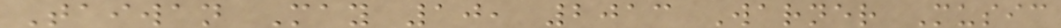Taiwan May 10, 2013 Warner Music
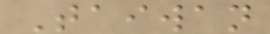Taiwan
